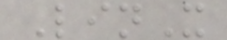LinX
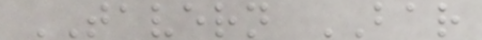TAVERN BAR
